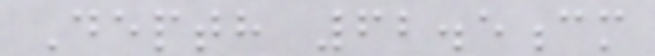Depth 62.5cm
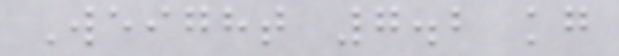Weight 7.2 kg
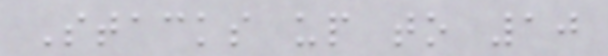Stacks up to 10
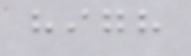high
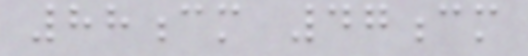88cm 47cm
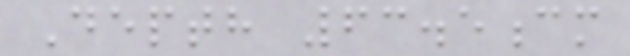Depth 63.5cm
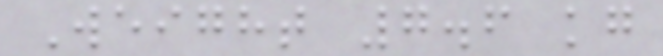Weight 7.6 kg
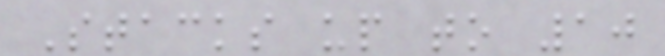Stacks up to 10
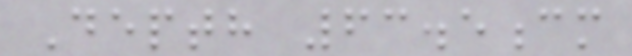Depth 63.5cm
